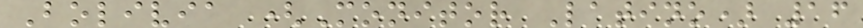Bolivia (Monitor Latino) 16
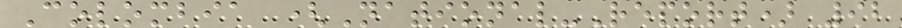Colombia (National-Report) 92
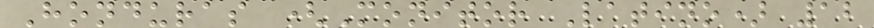Honduras (Monitor Latino) 12
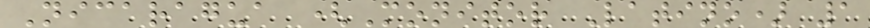Nicaragua (Monitor Latino) 1
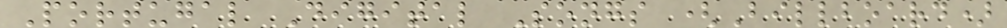Portugal Digital Songs (Billboard)
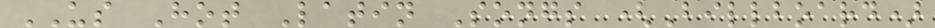US Hot Latin Songs (Billboard)
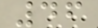46
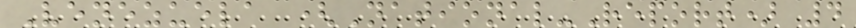Venezuela (National-Report) 4
